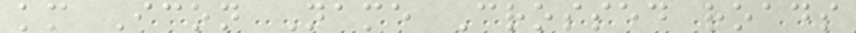km Icon Name Crossed roads
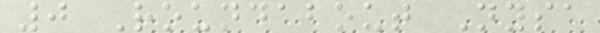0 Roundabout Nysa
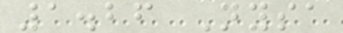1.26 Nysa
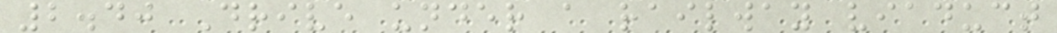2.40 Drive under a railway viaduct
